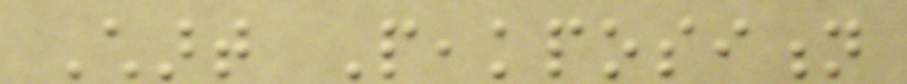Chart Peakposition
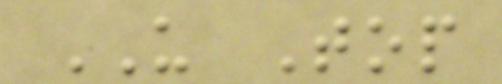US Top
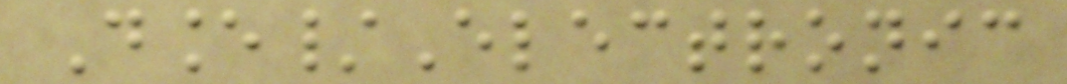Dance/Electronic
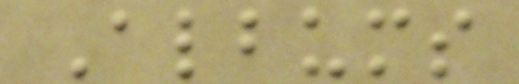Albums
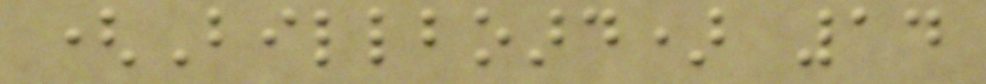(Billboard) 14
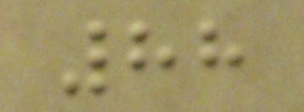88
